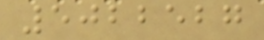5022527
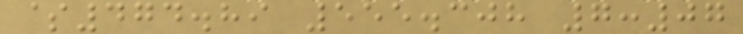$474.89 555.308 7:07
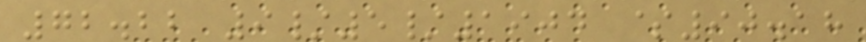72.22 9/5/1904 $90.18
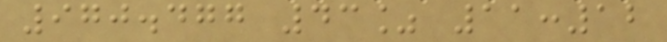970.477 43% 11:12
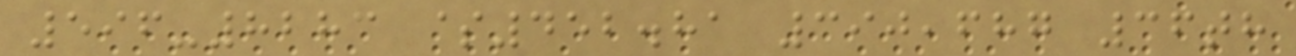596-8283 $452.81 390,687 36th
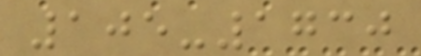105-1730
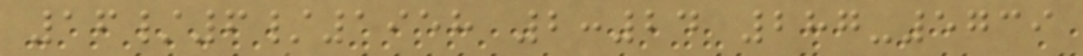16/6/1958 2:24 287-5739
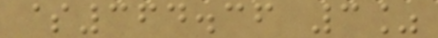$364.36 3%
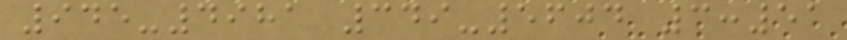945-4981 349-5604 3:51
